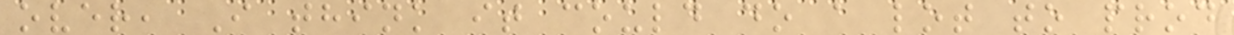over, I think it could do a lot to prod
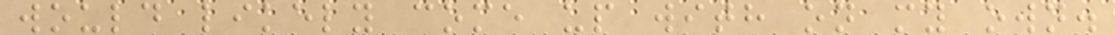would likely come up with on my own.
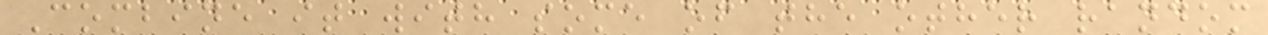Combine it with some of the other random
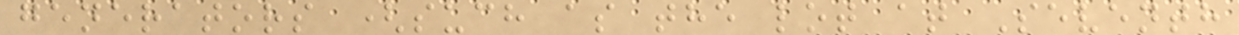generators (such as the lot at Seventh
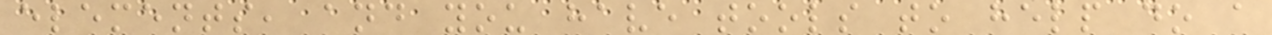elements, and you have tools to help do a
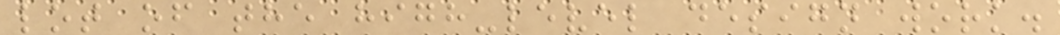lot of the high-level design work.
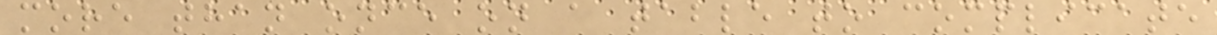more than once on a table to complicate
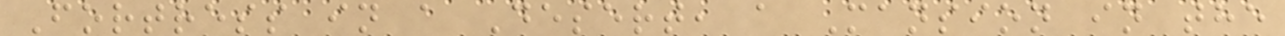Fortress in a Desert, a Mansion in the
